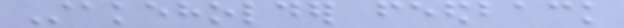Stakeholder feedback
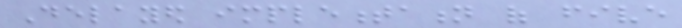Delayed implementation of five
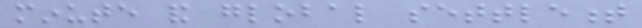minute and global settlement
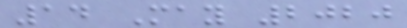14 May 2020
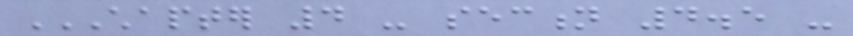CHAPTER 4 - SECTION 4.5 -
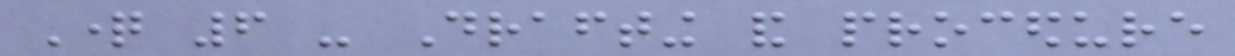Question 6 - Drafting and procedure
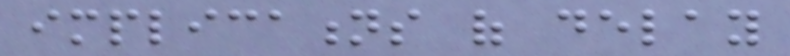implications of delay
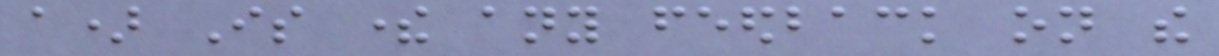a) Is there any feedback on the
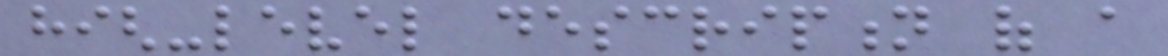high-level description of a
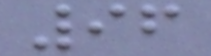96
